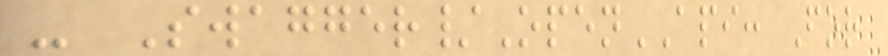- Swagger/OpenAPI: For
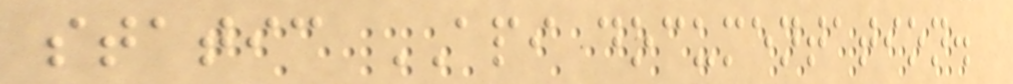static API documentation.
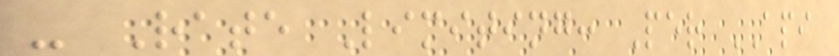- Rate Limiting: Per API
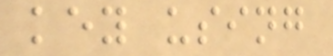key using
